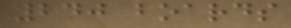240 boards
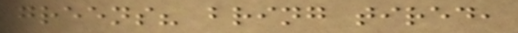greens? bring tired,
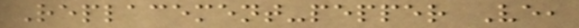Replacement-pepper Ve,
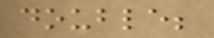double;
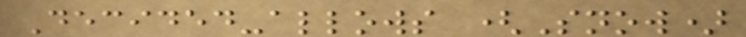Decided-allows (Snow)
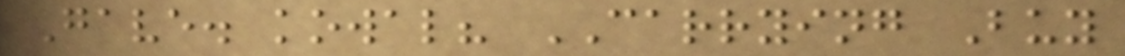Gave. kowal? CARRYING Buy
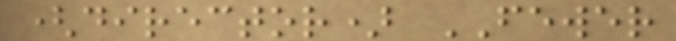(director) FEWER
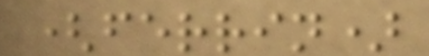(ferrin)
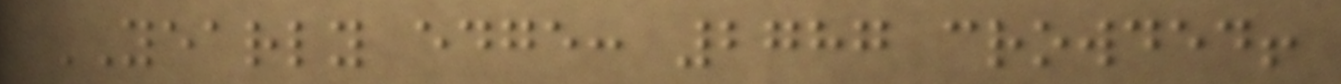YEARLY edge: 2787 crowded!
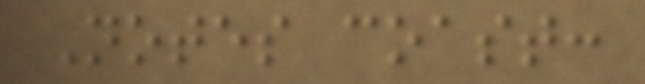Notes coast:
